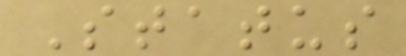Status
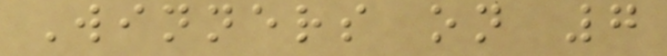Winners on 7
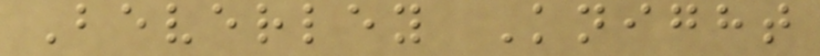Beverley Knight
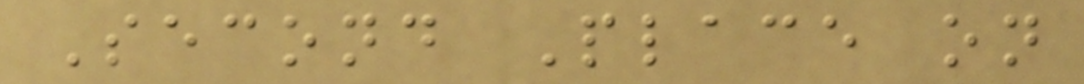Second Place on
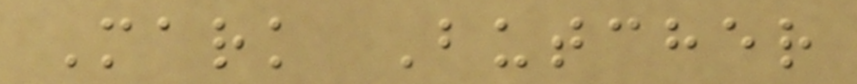Mark Butcher
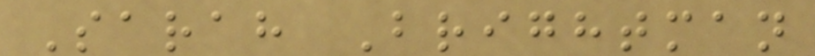Sarah Brightman
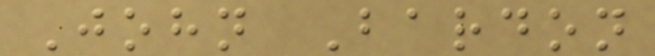John Bardon
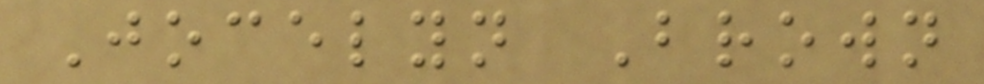Jocelyn Brown
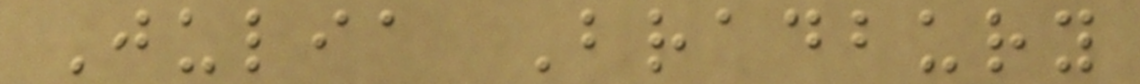Julia Bradbury
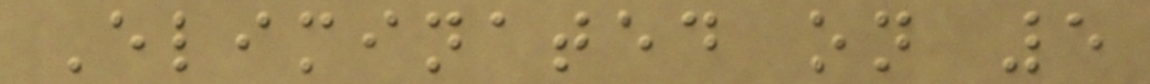Eliminated on 5
